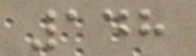148
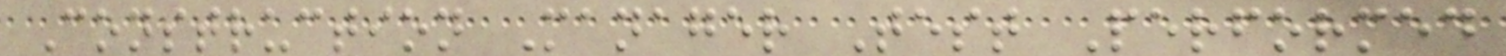Construction Manager Test Performed
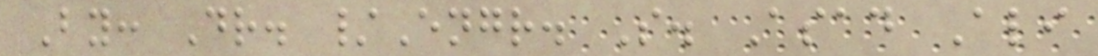By: Dr. /Engr. S. Asad Ali
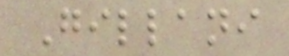Gillani
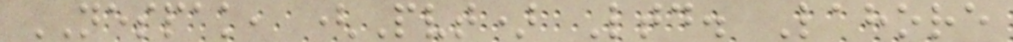NESPAK, (Pvt) Ltd. Lahore
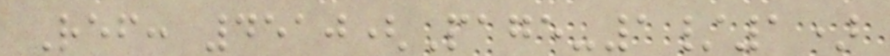Ref: 4510(Page-1/1)
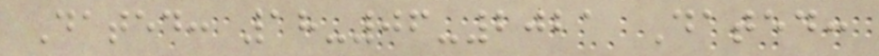Dated: 18-06-2021 Dated:
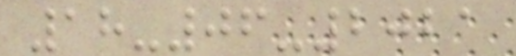18-06-2021
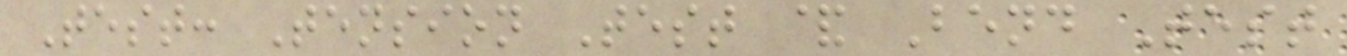Test: Tension Test & Bend Test
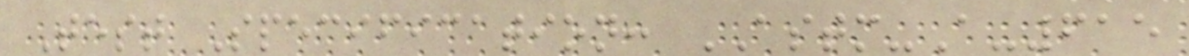Test Specification: ASTM-A-615
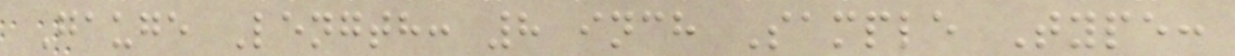Gauge Length: 8 inch Sample Type:
